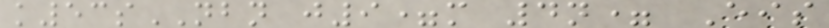k53sNBN j9=m 4n= Eis
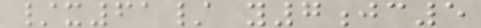/x61/ y7jc5
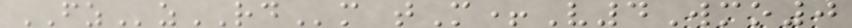FZzRDm tM+V4Wmo0
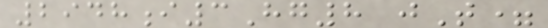2948i3Hg8 jT=
